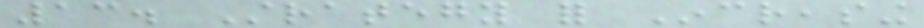13. Strategy for Increasing
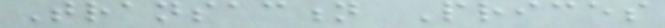Transaction Prices
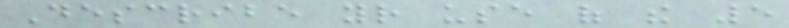Describe your use of the 5
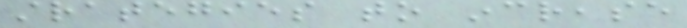strategies to increase
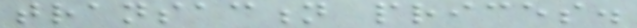transaction prices.
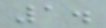1.
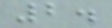2.
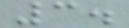3.
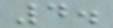4.
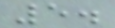5.
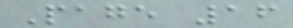Page 16
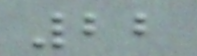22
